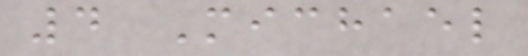4 Michael
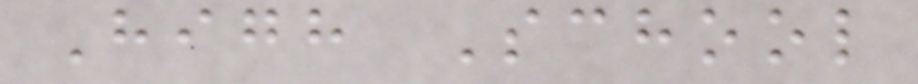High School
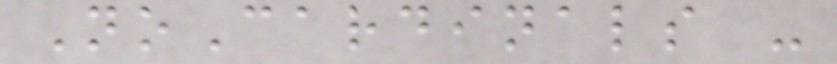NoCardinals -
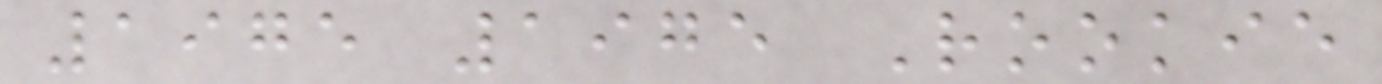1975 1975 Rookie
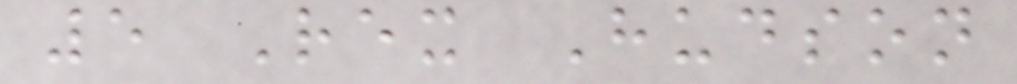5 Rex Hudson
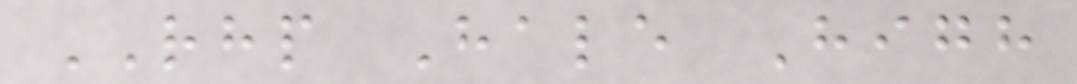RHP Hale High
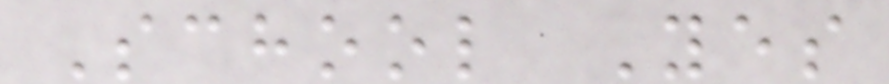School Yes
